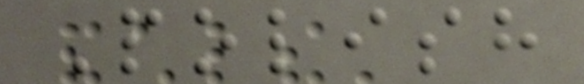Polish
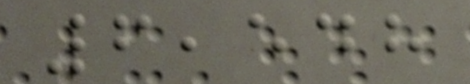6,548
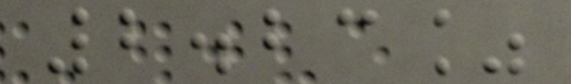2.23%
